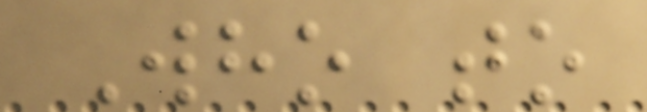Who to
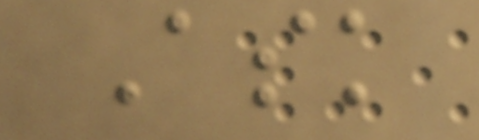Ask
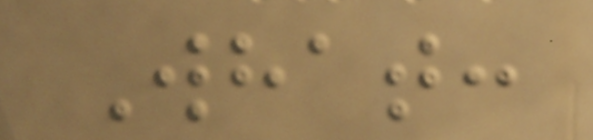What:
